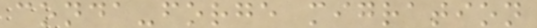conda-forge migration
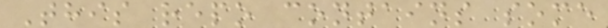This repo contains some
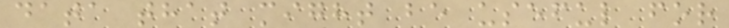data that might be useful for
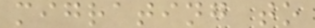migrating to
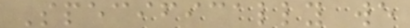Specifically we
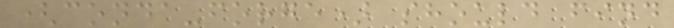(conda-forge) should find
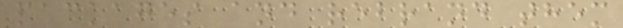packages and rebrand them
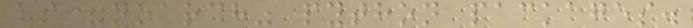as "noarch" python packages.
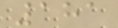181
